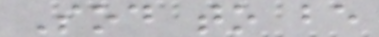Sod to be
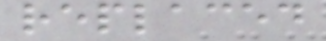replaced
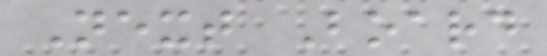Next Board
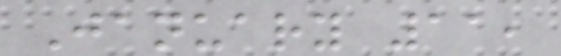January 11,
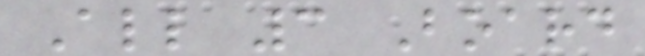All 3 Board
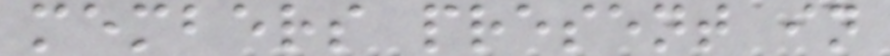members present in
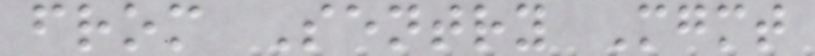from Sentry Mgmt
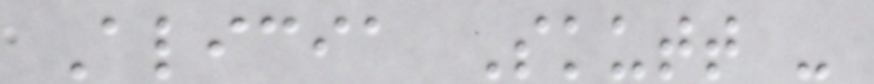Alicia Skutt -
